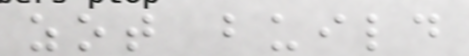zot build
